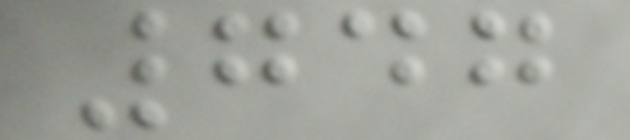747
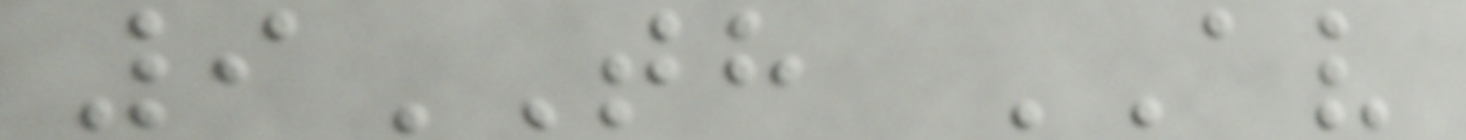9TH AV
